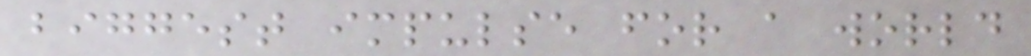biggest impulse for a world
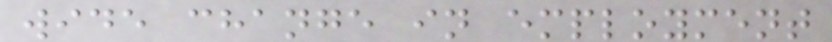wide change in employment
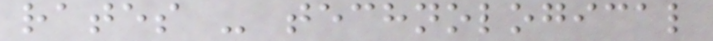rates - technological
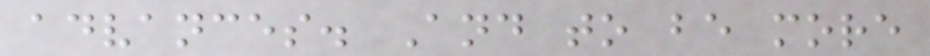advances. And to be more
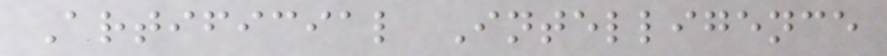Artificial Intelligence
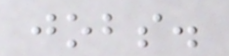jobs.
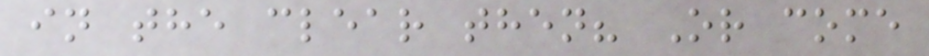in the clear then? Or come
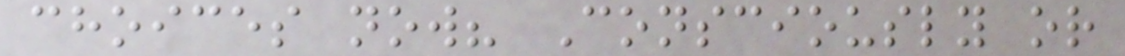choices now? Consciously or
